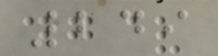249
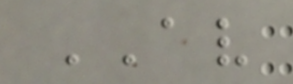AV
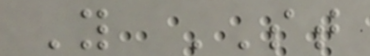Y ST
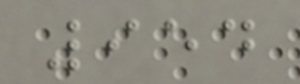954
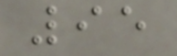95
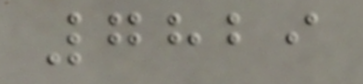7829
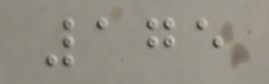175
